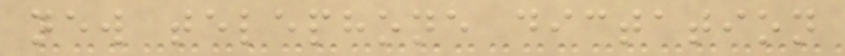new telephone dictation
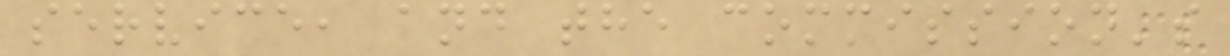service, and the commission's
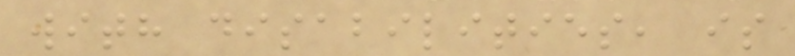with disabilities, is
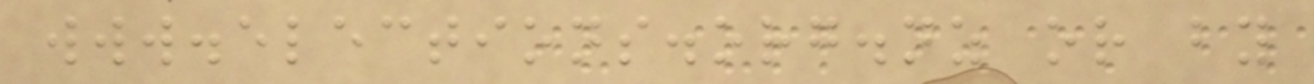www.elections.org.nz or by
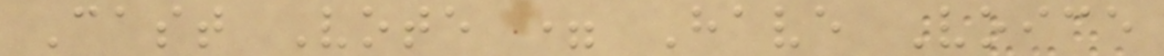Cast Vote = Have Voice
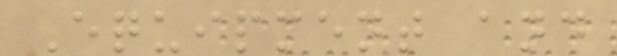Equipment and
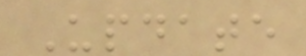Update
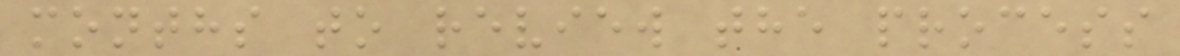months to review the process
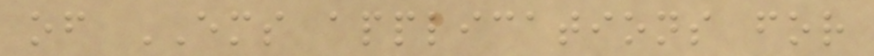of EMS applications for
